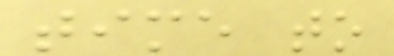time to
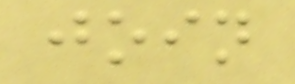join
